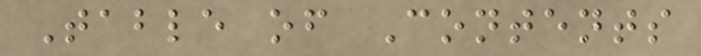Table of Contents
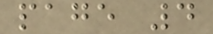page 4
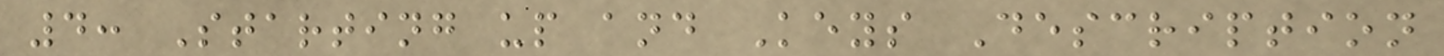4: Starting up and Keys Description
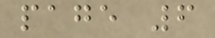page 6
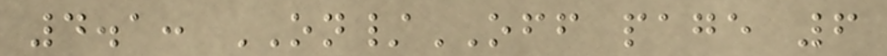4.1: ON/OFF page 6
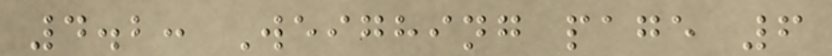4.2: Weighing page 6
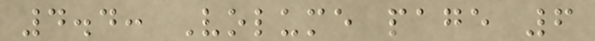4.4: Volume page 6
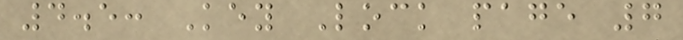4.5: Key Lock page 7
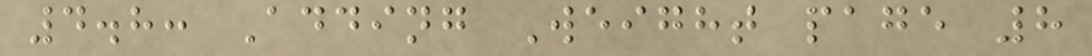4.8: Adding Weight page 8
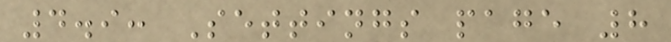4.9: Settings page 8
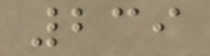239
